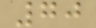70
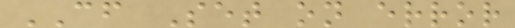CF Set on error
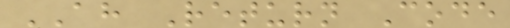AH Return Code
